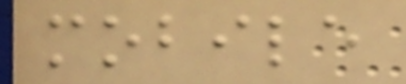mobile
